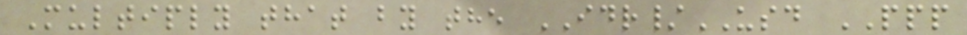Multiply that by the IDR/USD PPP
